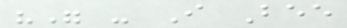"" - I Bee
